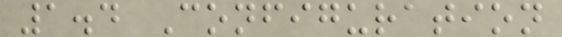1.4 Configuration
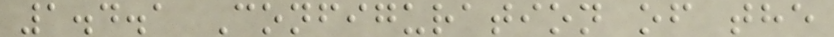1.4.1 Configuration of the
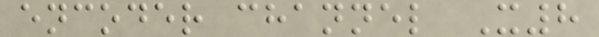encoder channel X8
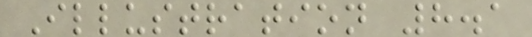Illustration 8.1
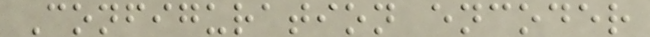Configuration encoder
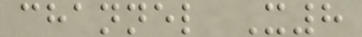channel X8
